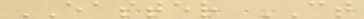EASTER CT
